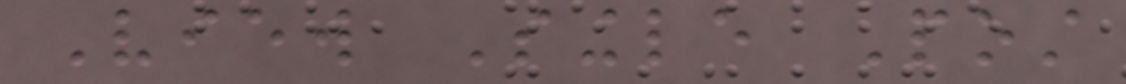View Single Post
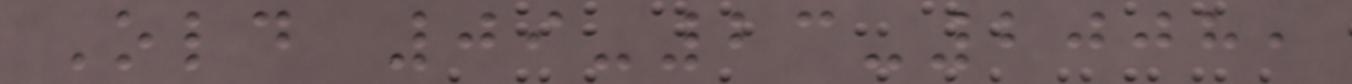Old 09-23-2008,
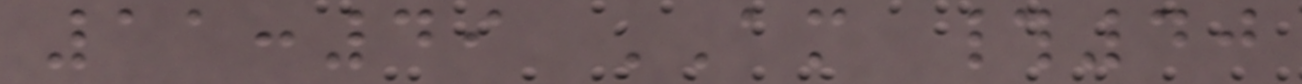11:49 AM #40
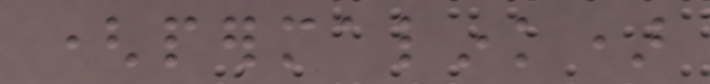(permalink)
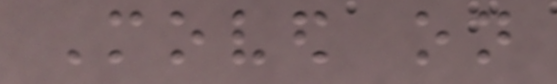Moved on
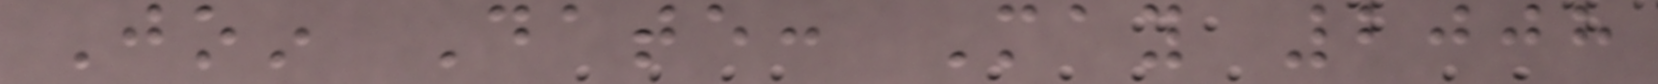Join Date: May 2008
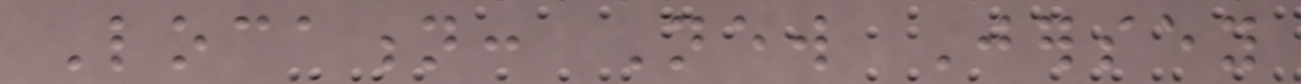Location: New Jersey
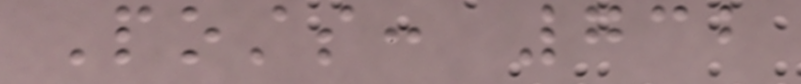Posts: 732
